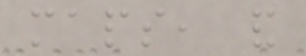maps, and
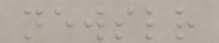newsletter
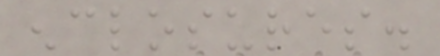enclosures.
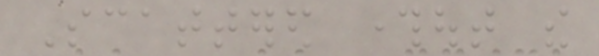Scattered throughout the
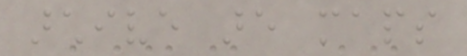archive are maps
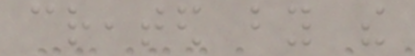created by the
